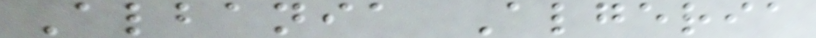Albania Algeria
